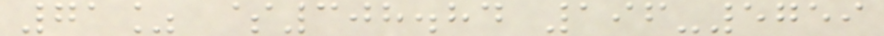71% $308.84 196-5759
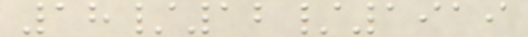18/12/1919
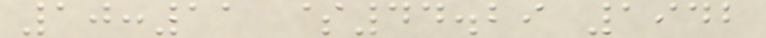10:11 $44.29 1942
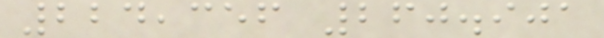224,356 260.901
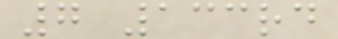7 133rd
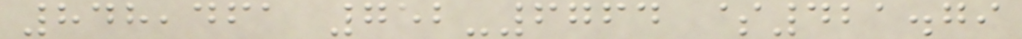848,461 752-6764 $421.79
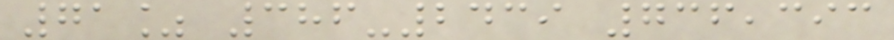71% 386-2439 736,393
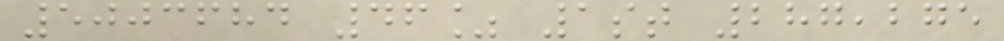5003684 46% 1st 287,275
